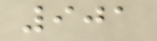901
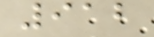912
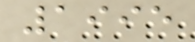1995
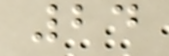24
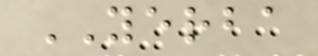YERBA
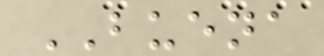BUENA
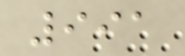991
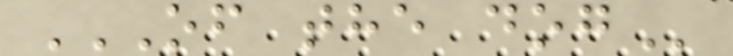OF THE DOG
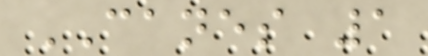CANES 1
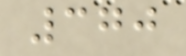370
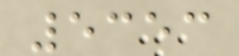5353
